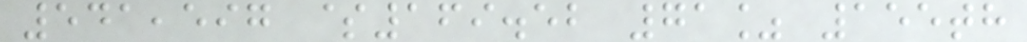541,597 $169.52 71% 155th
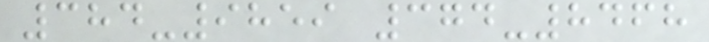384-9859 374-8468
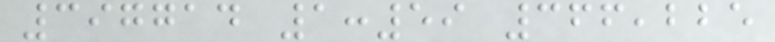397714 1:59 366,225
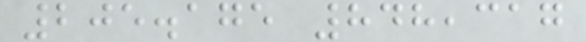205.175 848,317
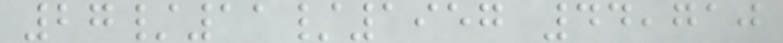27/11/1957 44,710
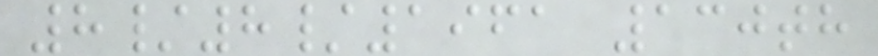8/8/1961 130th
